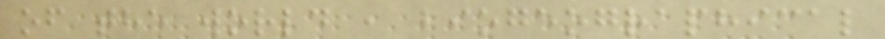of the world , biogeographical
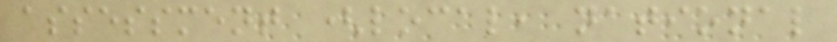assessment (local, national
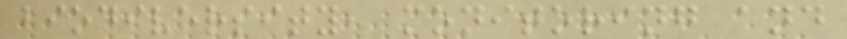biodiversity, monitoring and
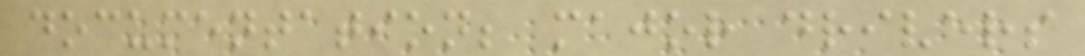documentation; major drivers
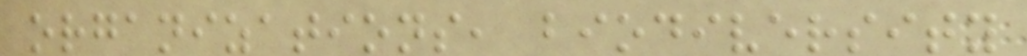organizations, biodiversity
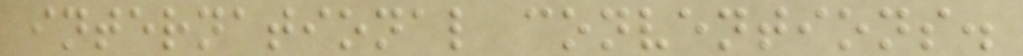international conventions.
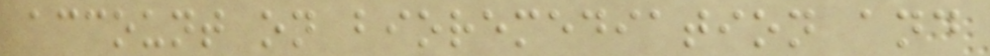account on bioremediation and
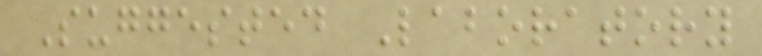Suggested Laboratory
